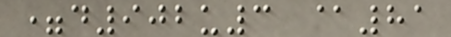=d902u3 @81
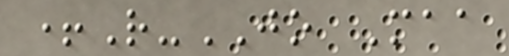+R-JO Maa
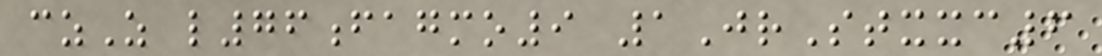czZ l76fagmo9 1JrStxxc6
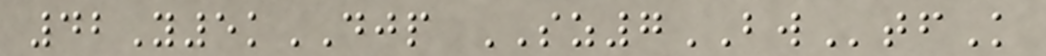42Y5kDJP SZ7BWtfK
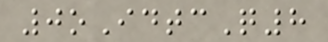0oIdtcQ8
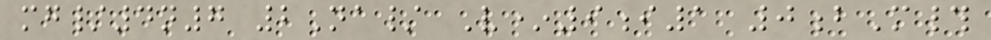mg/4n7 2Na/ V*9i1 0bM#
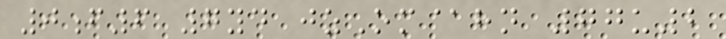0f6 7yd jzOm@hn 77u2
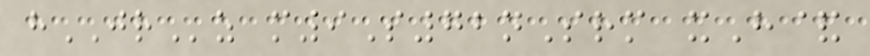hJRz m9S72nSrm xH&
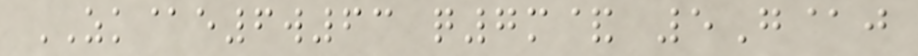ZK@e6w63 q7m& 5G@j
